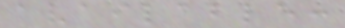available:
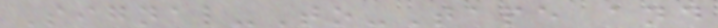Signal-To-Tape and
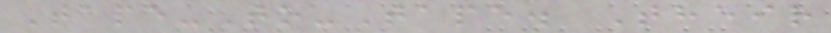Tape-To-Tape. Their
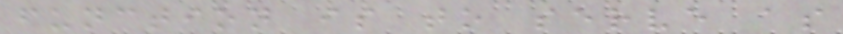function is to serve as
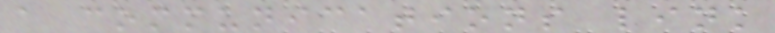a communications link
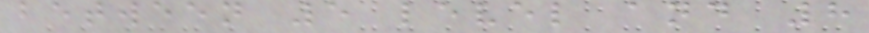between 5 level and 8
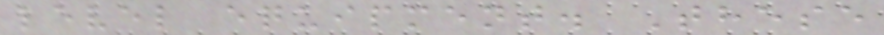level equipment. These
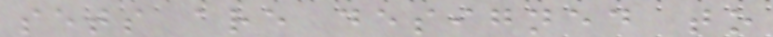sets are designed to
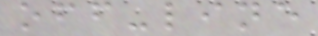off-line
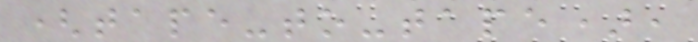(tape-to-tape),
